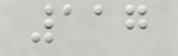117
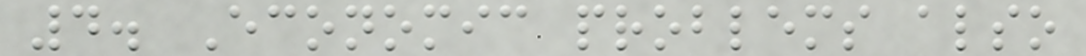4. Economic problems also
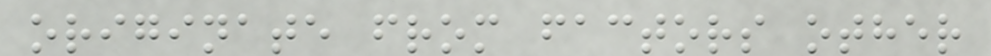originate from factors other
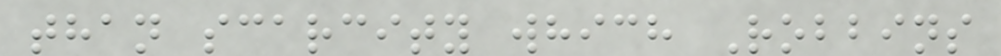than scarcity which Robbins
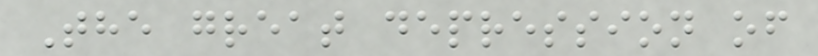The great depression of
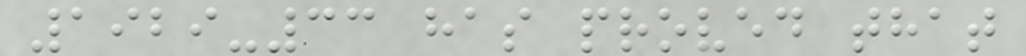1929-33 has proved that
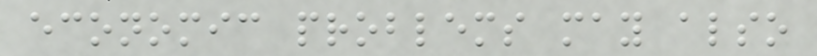economic problems may also
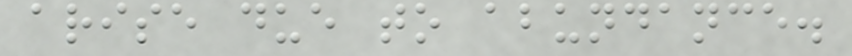arise due to abundance.
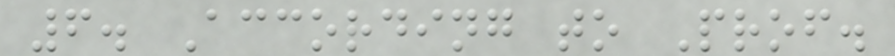6. According to Prof.
